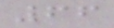66
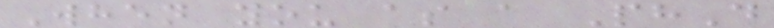When you as a PhD
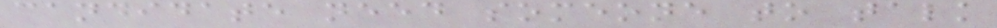candidate need someone to talk
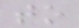to
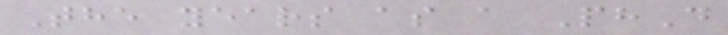The years as a PhD
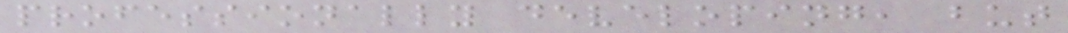professionally developing, but
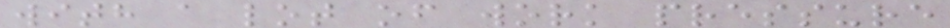with a lot of work pressure
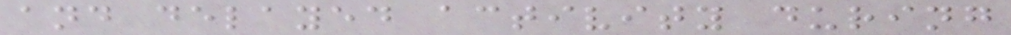and delayed activity during
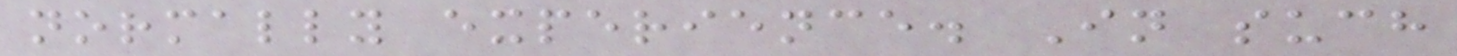normally experience. In such
